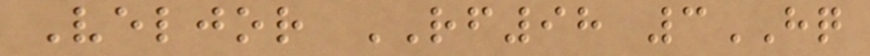Veljor RF98 3HQ
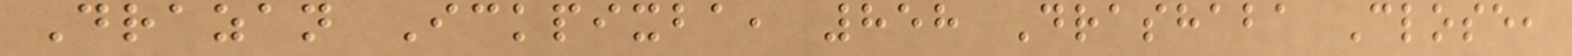Drazan Ickpixba, 858 Drashaba Close,
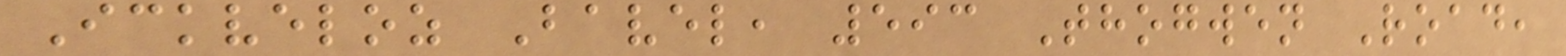Ickveloz Bavel, 593 Thogwen Road,
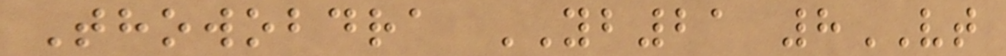Thowobdra YB21 8VT
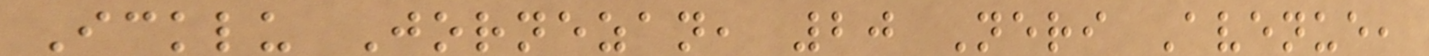Icklu Jornezan, 20 Neri Avenue,
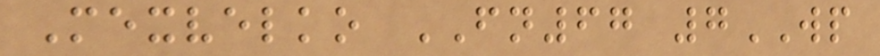Mexvelko FN67 7WP
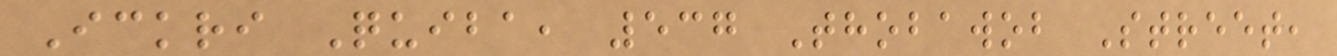Ickri Quiba, 537 Thobawob Street,
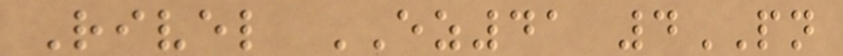Rivel EZ41 4PN
